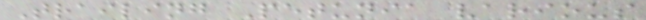Trailing Petunia various
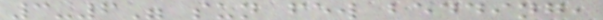3-6" sun few bedding,
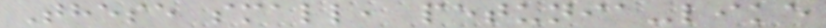These small, petunia-like
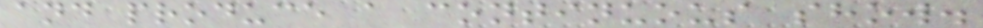and produce a continuous show.
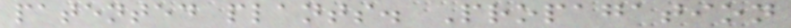patented plants. Propagation
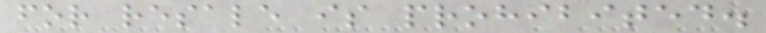for resale is prohibited.
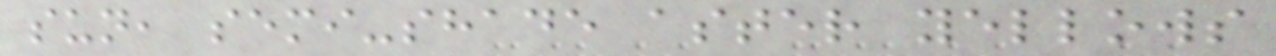sun, semi-shade aster yellows
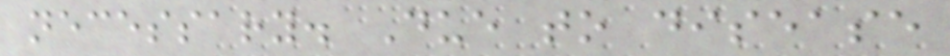necessary. Due to disease
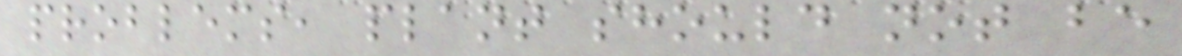problems, plant should not be
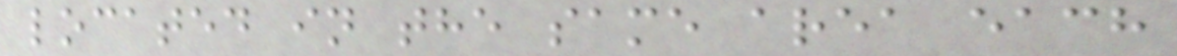located in the same area each
